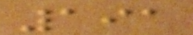191
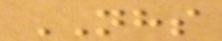NHS
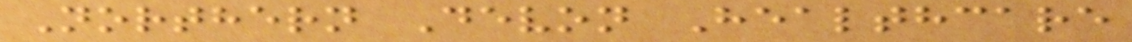Northern Devon Healthcare
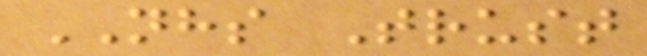NHS Trust
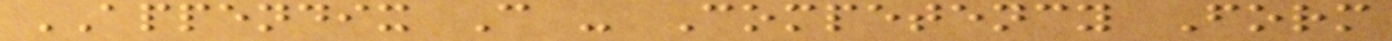APPENDIX C - Competency Form
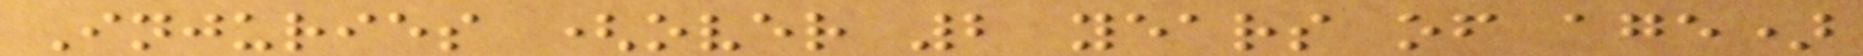Injuries (over 2 years of age)
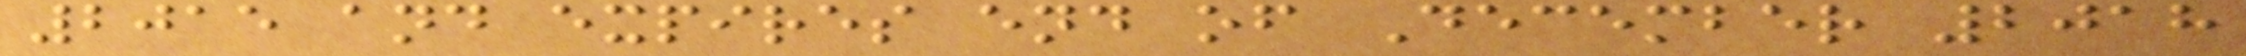2015 and expires end of December 2018
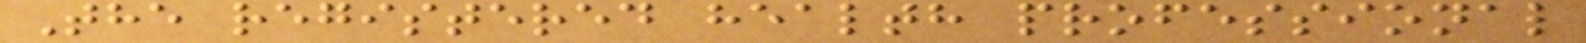The registered health professional
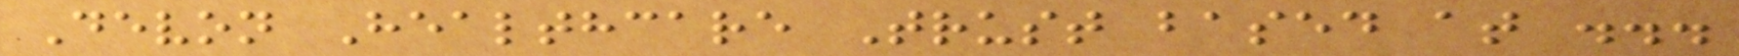Devon Healthcare Trust based at ...
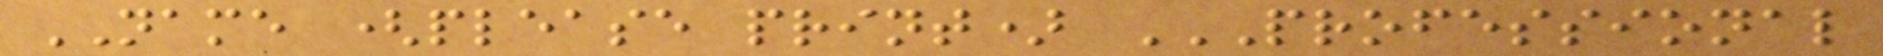NAME (please print) PROFESSIONAL
